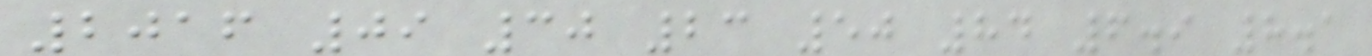2016 09 30 23 50 84 6.9 8.1
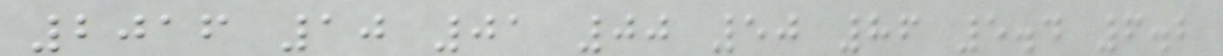2016 10 01 00 50 86 5.4 6.2
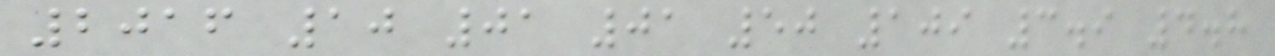2016 10 01 01 50 109 3.9 4.8
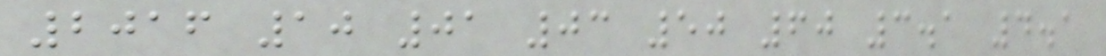2016 10 01 03 50 60 3.1 4.1
